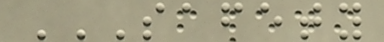SAFETY
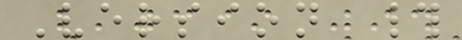Version #
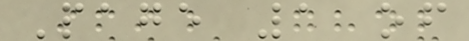Page 1 of
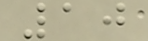10
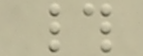#
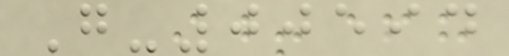G-00594
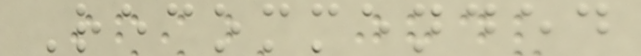Recommended
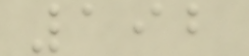192
